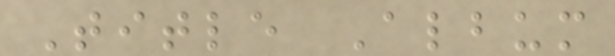Title Album
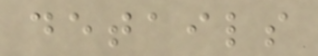details
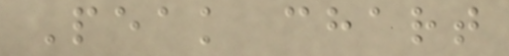Peak chart
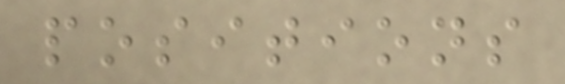positions
